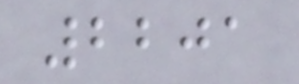2201
